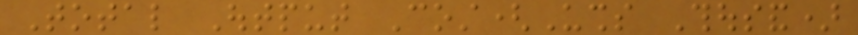Total Output Cost(Ushs Thousand)
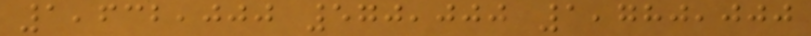1,632,000 570,000 1,780,000
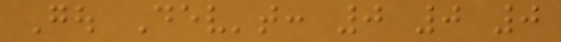Gou Dev't: 0 0 0
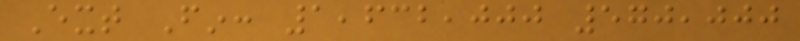Ext Fin: 1,632,000 570,000
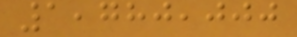1,780,000
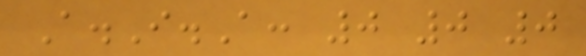A.I.A: 0 0 0
